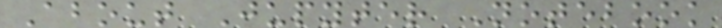About Jupyter Notebook
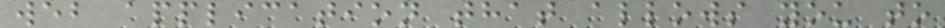web application that allows you to
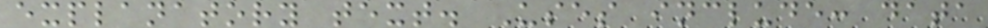explanatory text. Uses include: data
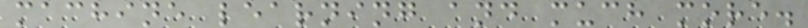machine learning and much more.
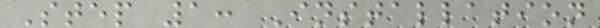Step 1: Installation
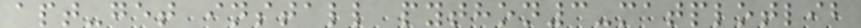apt-get install python3-matplotlib
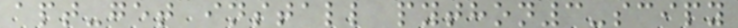apt-get install python3-scipy
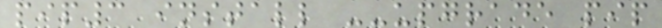pip3 install --upgrade pip
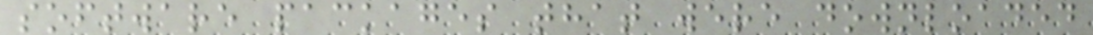software packages that were downloaded
